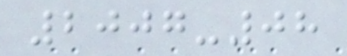2007-08
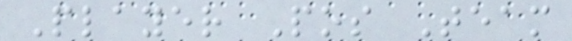Player Pos Team
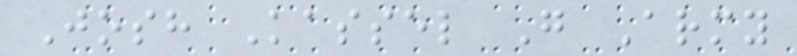Josh Kassel G Army
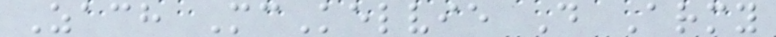Zach McKelvie D Army
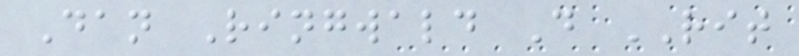Dan Ringwald D RIT
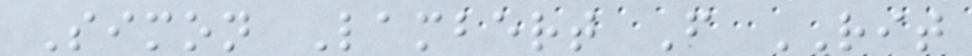Simon Lambert F RIT
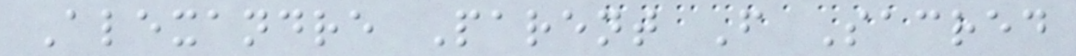Alexandre Parent F Sacred
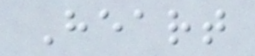Heart
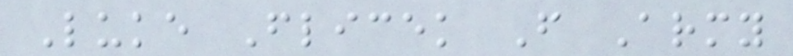Luke Flicek F Army
